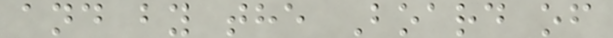and by the Board of
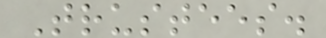Trustees.
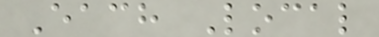Each Local
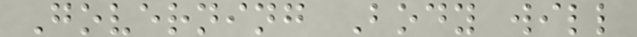Governing Body will
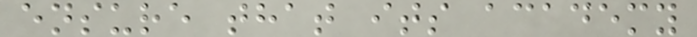ensure that its academy
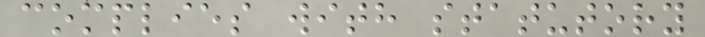complies with statutory
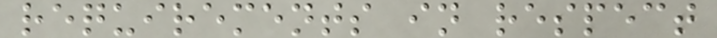requirements in respect
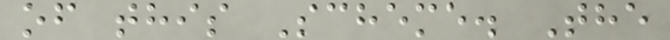of this Scheme. The
